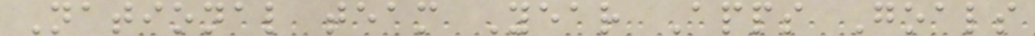National team Year Apps Goals
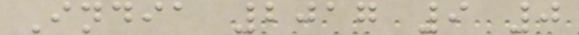India 2017 9 0
